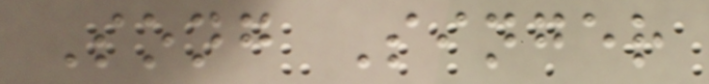Song Singer
